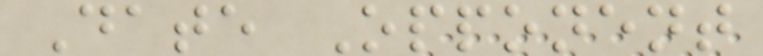Date Opponent
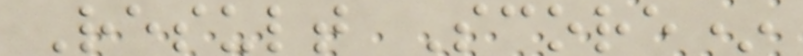Result Score*
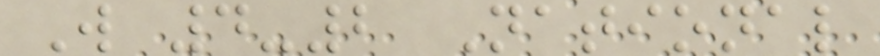W 4-2 National
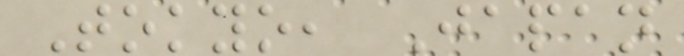Tokyo, Japan
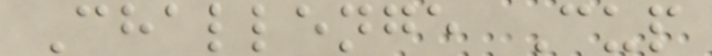Challenge Cup
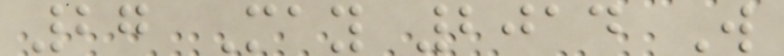27 May 2014 W
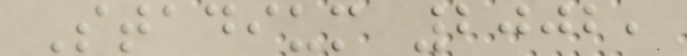Stadium 2002,
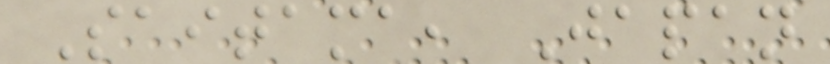Saitama, Japan
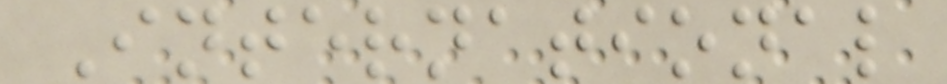International
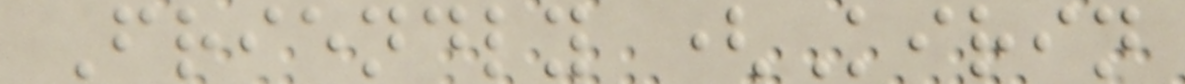Friendly (Kirin
